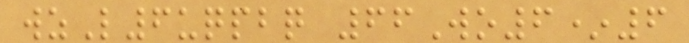wzL6uqpbq 66Wo6*6
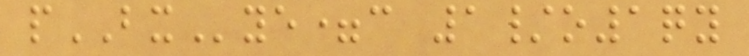pBXye=c 1/o1qy
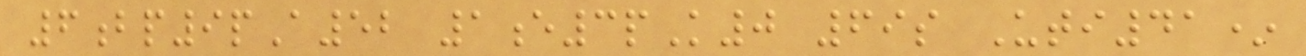6bp9pA52 1e3pK0 69s Uti41*
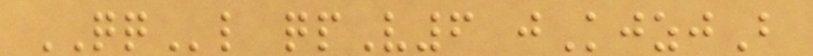QQl qpV6 jKjzjB
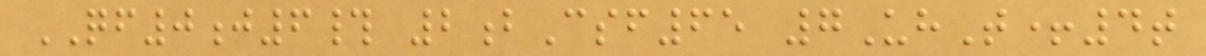QF0j6# 2bCsf65 7UhT+4t
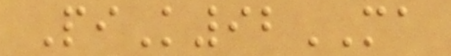PiK92MA
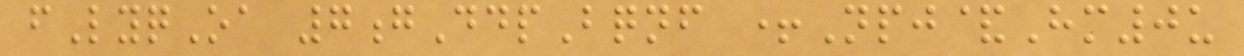fLyqOa 7gDdpBqnf +Npj&Hm0u
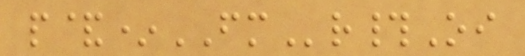p&*FMr#Oi
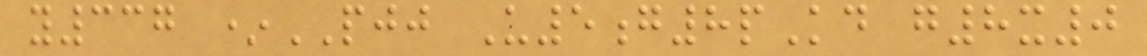y337 *PJJ U5g8pKd g8x0
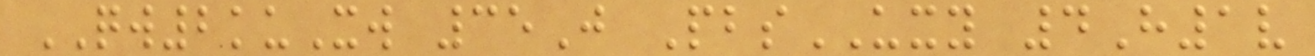QW2kuXw 35J PbsUXY 4H1v
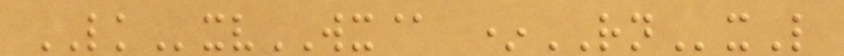LKxvWX@ *RNxL
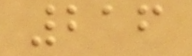216
